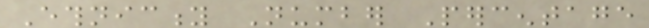Ethnicity Number Percentage
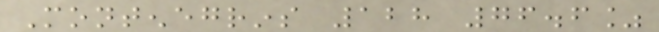Montenegrins 128 76.6%
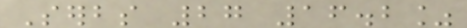Serbs 27 16.2%
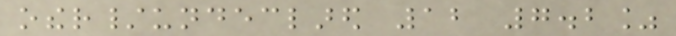other/undeclared 12 7.2%
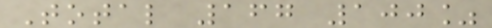Total 167 100%
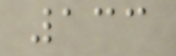133
